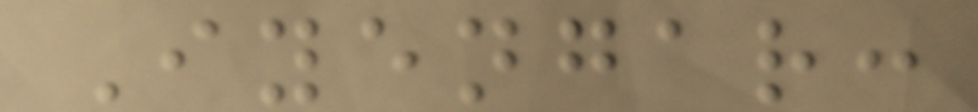Iyengar:
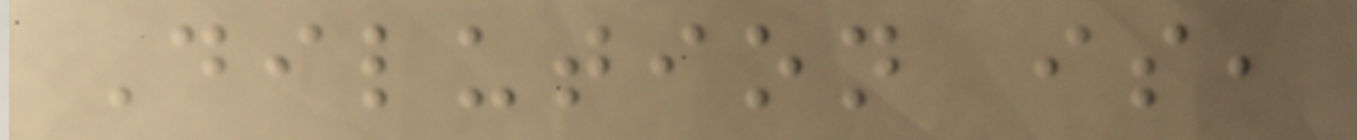Dilution is,
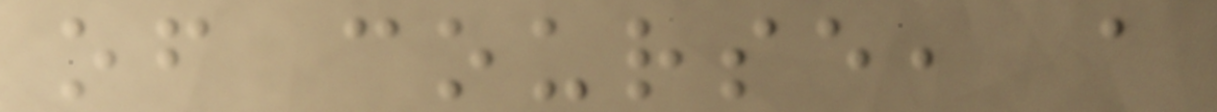of course, a
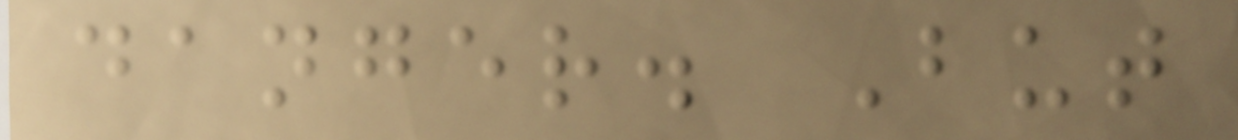danger. But
